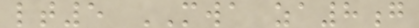lt5 MWA za8g
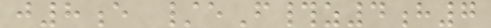j8e /eF#z4h7
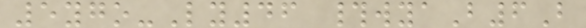5ygo-Ly46 #wyaB6B
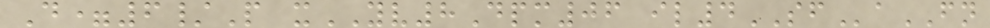D=6/P xYV8Dpm06 il4SFaFN
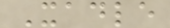Xadle
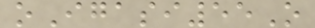oIgasi55O
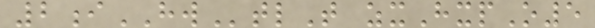2iHWtlT zxHxpO5
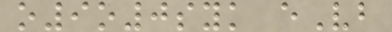o9o0syk eVb
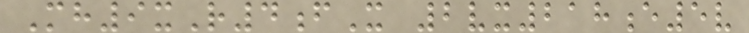Mh9xR4fX 2vx218e5v
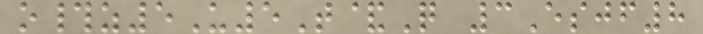o#z5U5T&Q 3Esjf8
